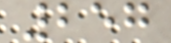257
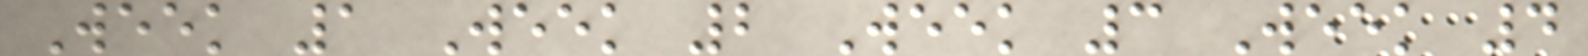Week 1 Week 2 Week 3 Week 4
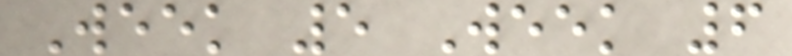Week 5 Week 6
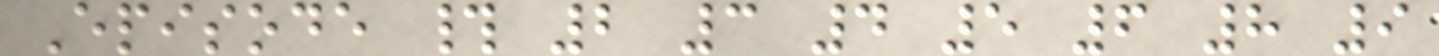Episode # 2 3 4 5 6 8 9
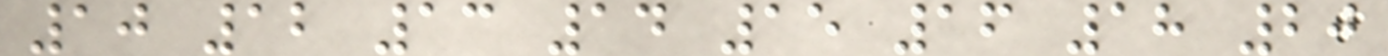10 12 13 14 15 16 18 20
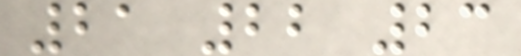21 22 23
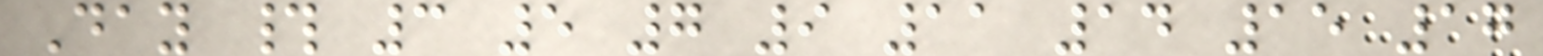Day # 3 5 7 9 11 14 15 17
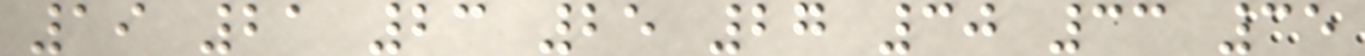19 21 23 25 27 30 33 35
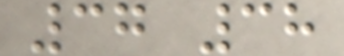37 38
